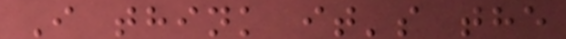I think it's the
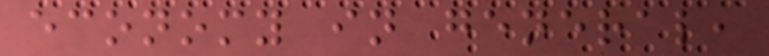economy in general,
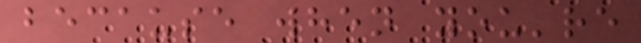because when you're
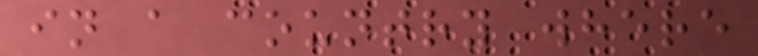in a country where
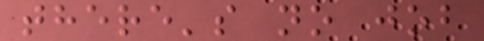there's no job
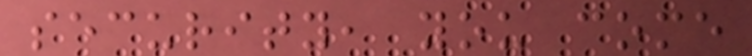security, you come
